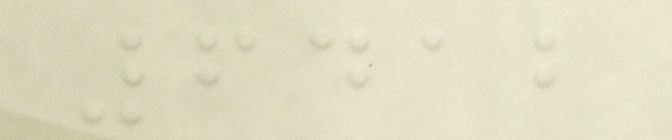6412
